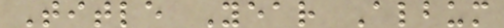Title Year Album
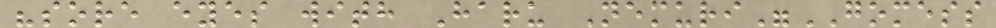"sore eyes with Haru Nemuri"GOMESS
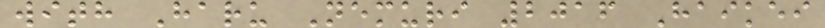with Haru Nemuri 2016 Haikei
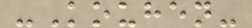-Kouhen-
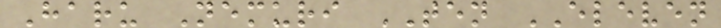Haru Nemuri TEN ELEVEN
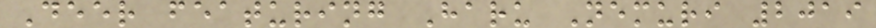Deer featuring Haru Nemuri 2019
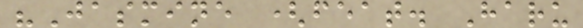"Jasmine (feat. Haru
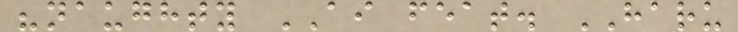"naughty AI feat. HARU
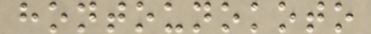hontounokoto
